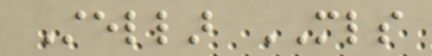Stellar MLS
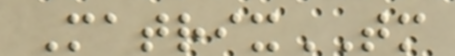MatrixTM
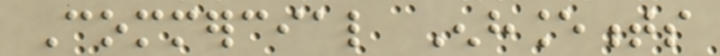Commercial Enhancements
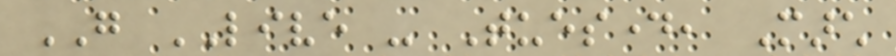GO LIVE - Tuesday, March
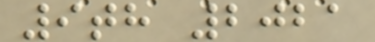9th 2021
